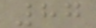87
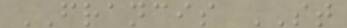FRANCIS ST
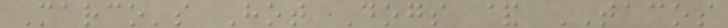Marco's Hot Dogs & TACOS
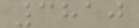3810
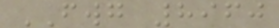FWG 8960
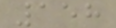158
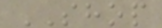SHOP
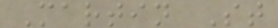Martin St
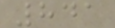841
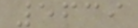5639
